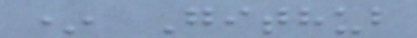* Github
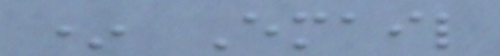* Email
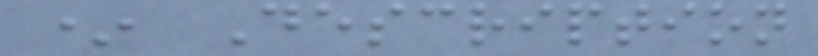* Description
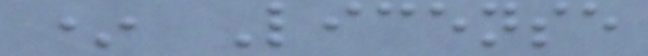* License
